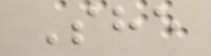She
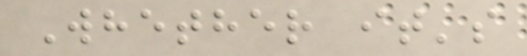Whether it's
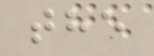the
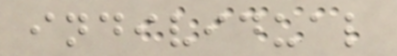individual
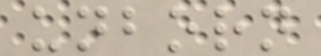unborn
